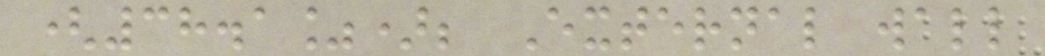(38.1%); External wall
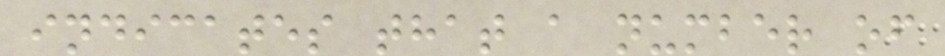indicates that a number of
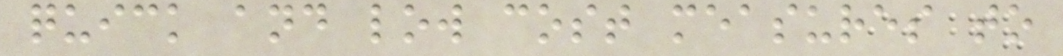quick and low cost measures to
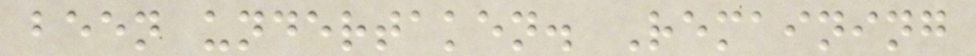been undertaken. Remaining
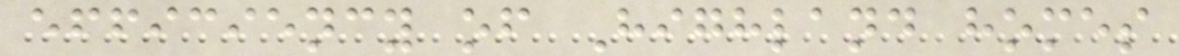efficiency of Highland homes
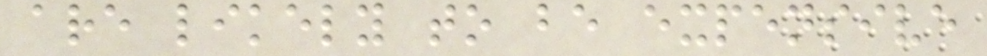are likely to be expensive
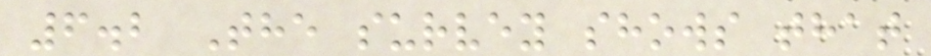6.2 The survey shows that
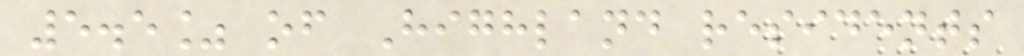5.5% of Highland residents
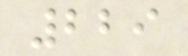229
